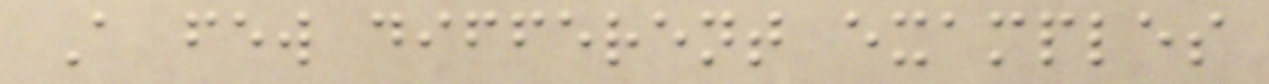A few different examples
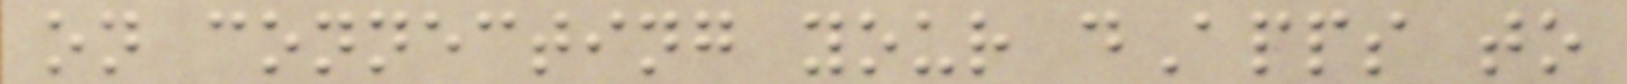on connecting your dApps to
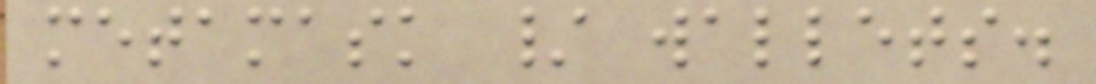metamask / wallets.
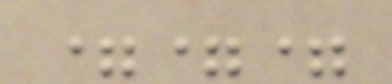===
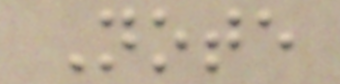Note
